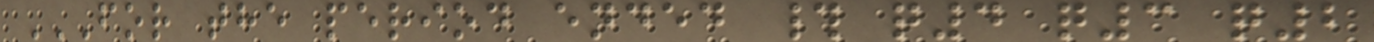FOR THE PERIOD ENDED # Q4 Q3 Q2
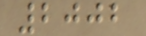2002
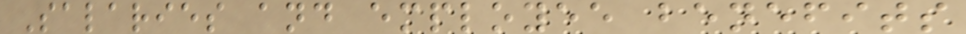Salaries and employee benefits
